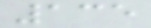135
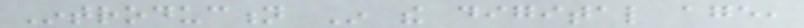Introduction In the digital age,
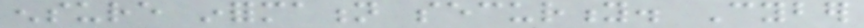ensure information security. Cyber
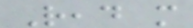Read more
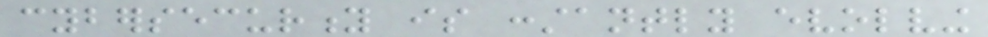cybersecurity is constantly evolving
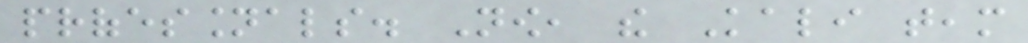professionals. Now, the Kali team
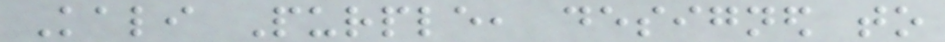Kali Purple, designed to
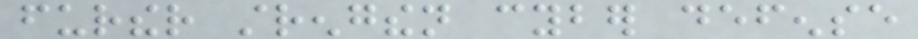further strengthen cyber defense
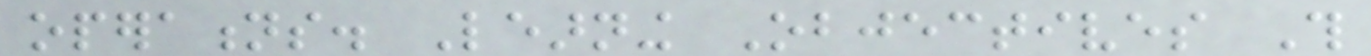operations. Learning Objectives This
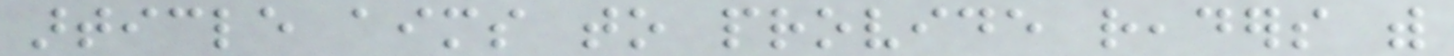article aims to provide readers with
